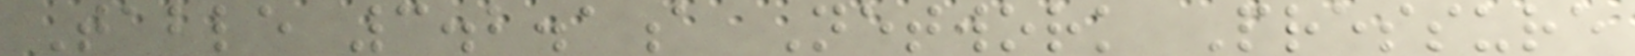Table 3.2.1a Network Pressure
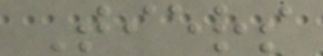Tiers
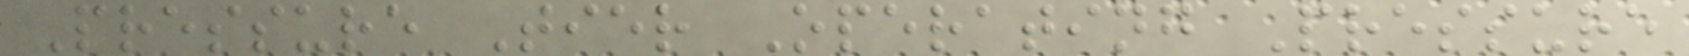Pressure Tier Operating Pressure
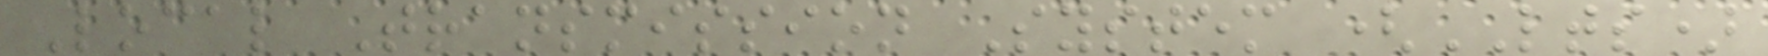Local Transmission System (LTS)
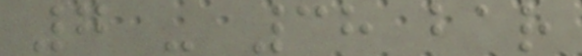7 - 38 bar
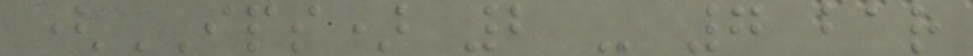(IPS) 2 - 7 bar
